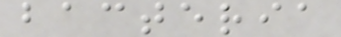bacteria
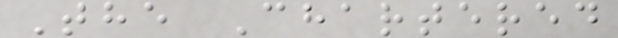The Chartered
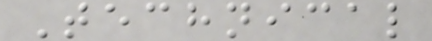Technical
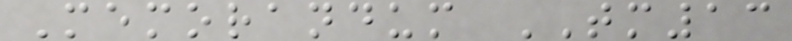Memorandum TM13
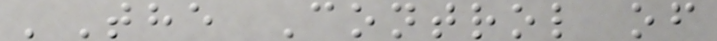'The Control of
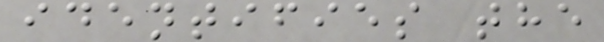identifies the
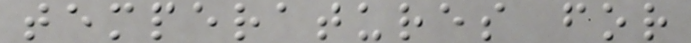temperatures for
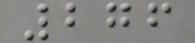276
